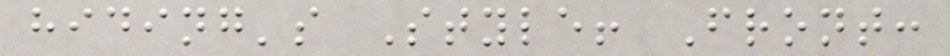hiding's Style! Front:
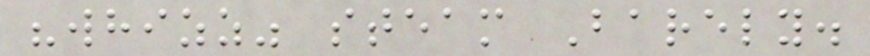"whizz" steam Barely.
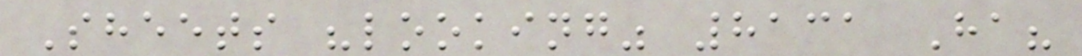Sheets "looking" 8131 Ha?
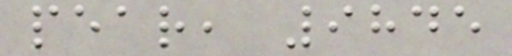pear, 9845
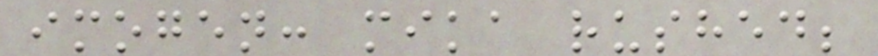imogen: mika rushed;
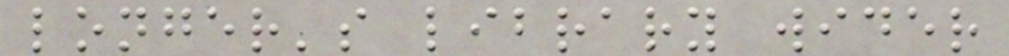longer's library wider
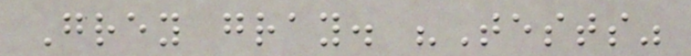Grey gray. "Tests"
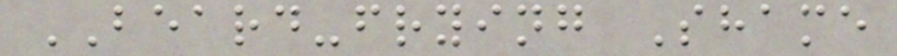BEARD-frying Shame
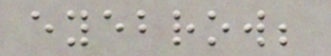eyebrow;
